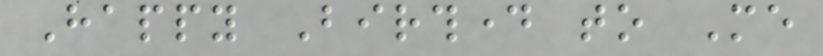Happy Birthday to Me
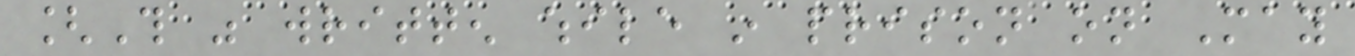[This was written while in prison on May
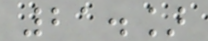21.]
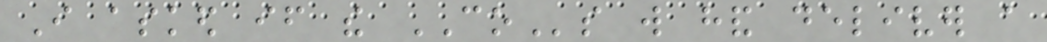I asked if the COs will hand deliver a
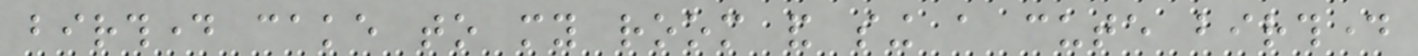birthday cake to my room and sing a cute birthday
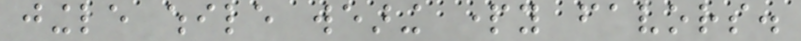jingle while wearing party favors.
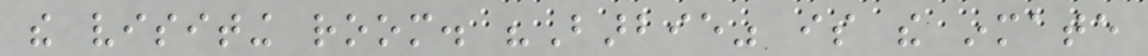the visiting room. "Barbie" is the inmate
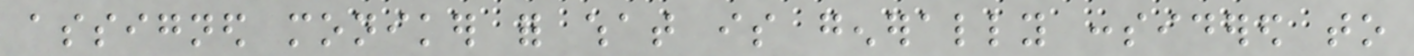assigned moniker for what is generally considered to
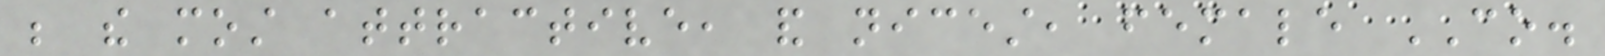be the most attractive, and nicest, female CO.
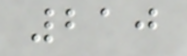210
